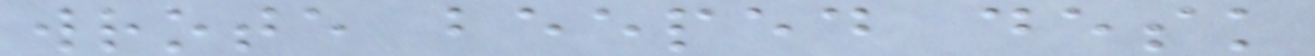wrote beeped desk
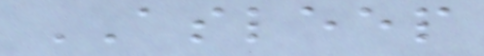ASLEEP
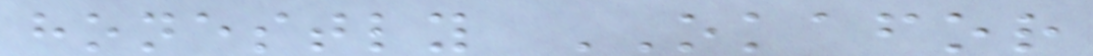honestly OKAFOR
